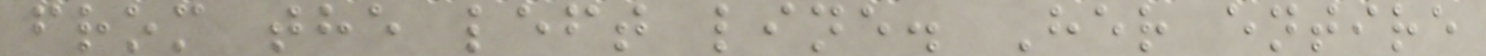from the left line. Her entire
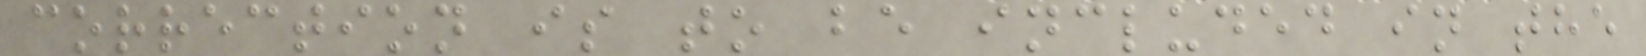correction is to be included in the
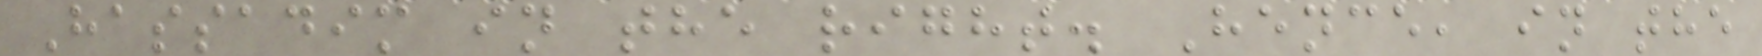Hassadim in the right. Hence, in the
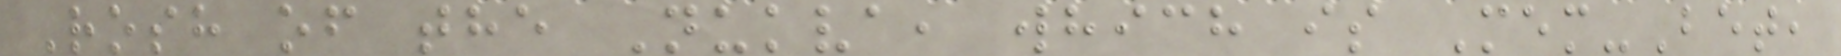Rosh of the Nukva, which is Mem-Bet,
